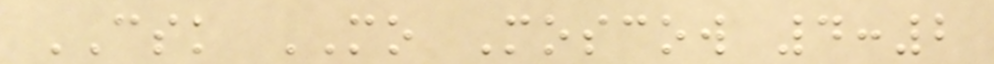CSK MO Moscow 4:2
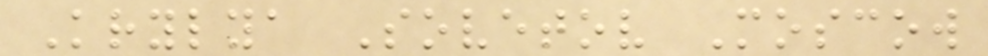Krylya Sovetov Moscow
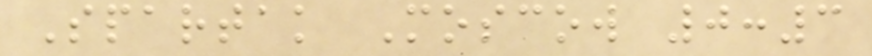Spartak Moscow 0:3
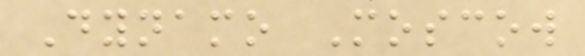Dynamo Moscow
